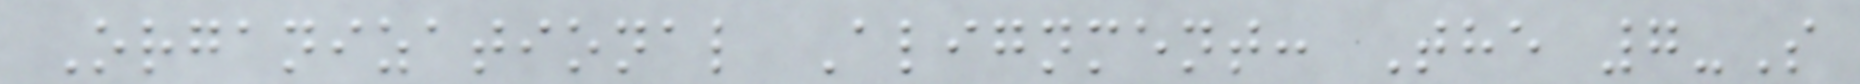Organizational Alignment: The 7-S
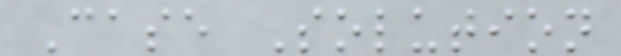Case Solution
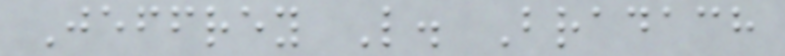Jeffrey L. Bradach
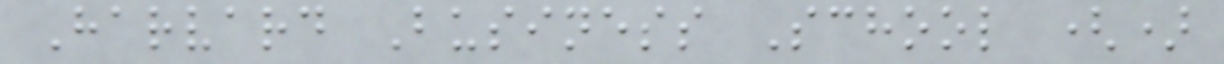Harvard Business School ()
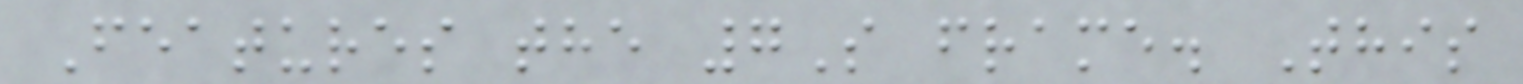Features the 7S frame. This
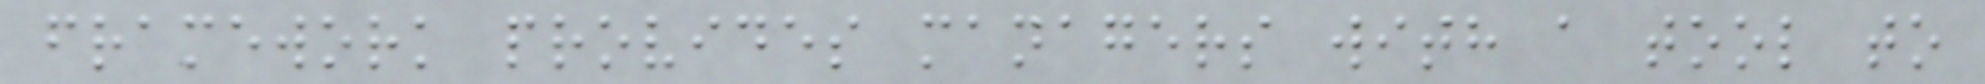framework provides managers with a tool to
